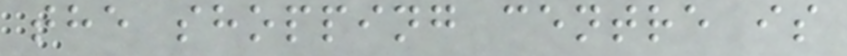the shopping centre is
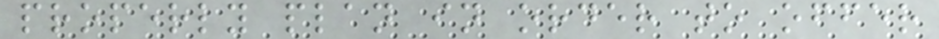properly plan in order to offer
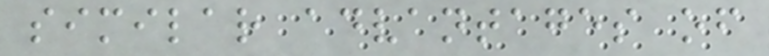similar advantages of
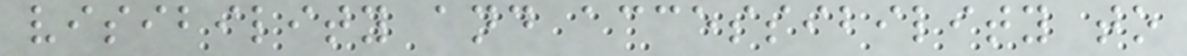visibility and accessibility to
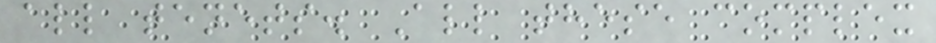all tenets. All these complex
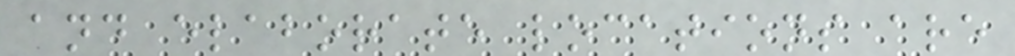and elaborate locations are
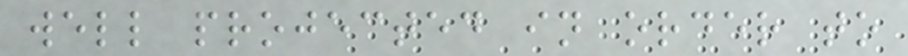well projected in order to
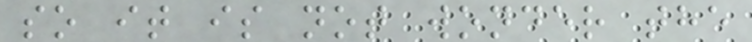so it is not wonder the
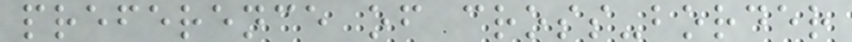preference of cross-border
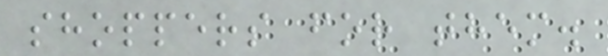shoppers for them.
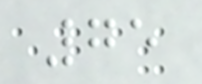75
